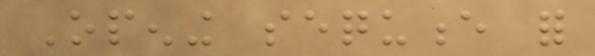Opening sequence for
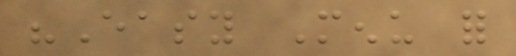"Easy Menu for
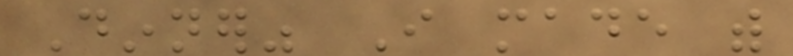Dinner" I made with
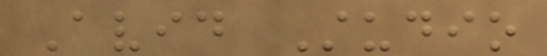Avid Studio
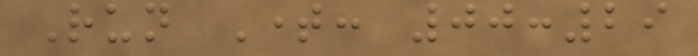Run Time: 00:29
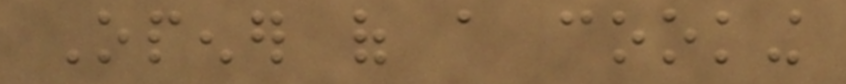Opener of a cooking
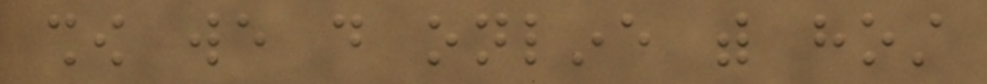show we do online with host
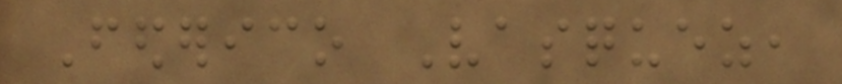Federico Vasquez,
